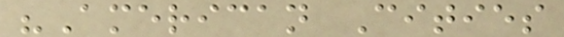"American Cities
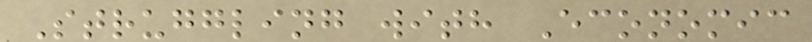Struggling with Economic
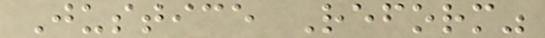Justice Reform"
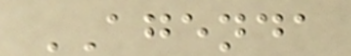AGENDA
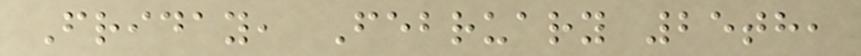Friday, February 25th,
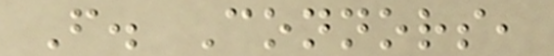F. Connors,
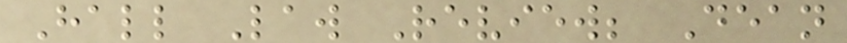Hall Law Review; Dean
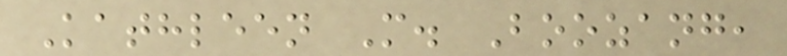Kathleen M. Boozang,
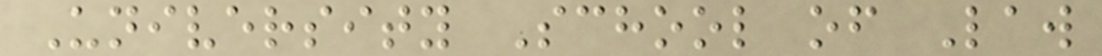University School of Law
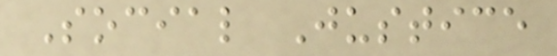Social Justice
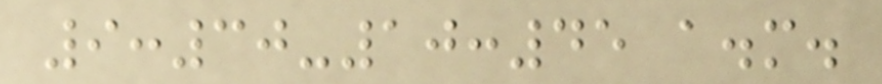9:30-10:45 a.m.
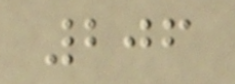206
